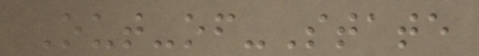Out-of-State
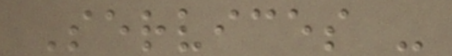Services -
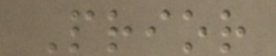Prior
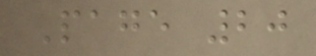Page 20
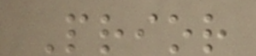Prior
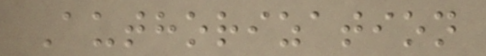Authorization
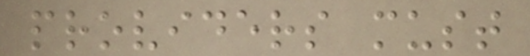providers must
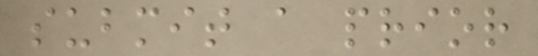submit a prior
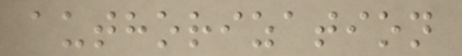authorization
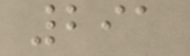291
